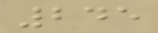245
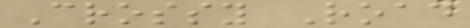Crossy Road
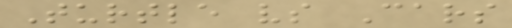Turtle vs Cars
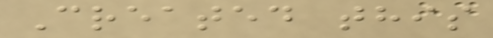Created this
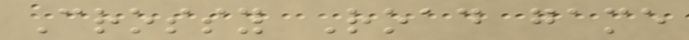Crossy Road game
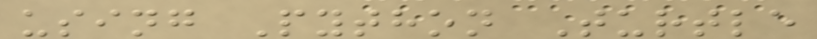using Python Turtle
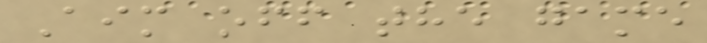Aim off the game
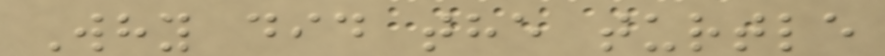Why did the turtle
